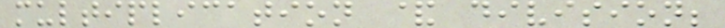multiplication & division;
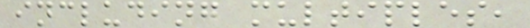including multiples,
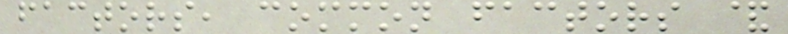factors, common factors &
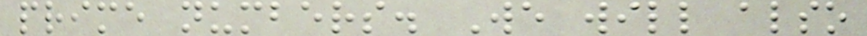prime numbers. We will also
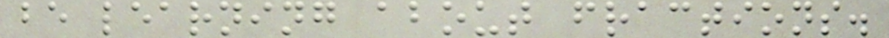be learning about fractions.
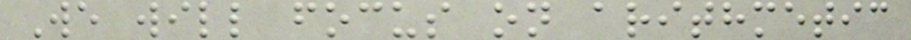We will focus on arithmetic
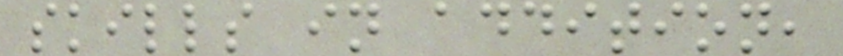skills in addition,
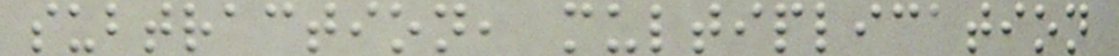subtraction, multiplication
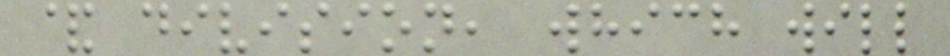& division, which will
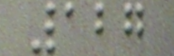127
